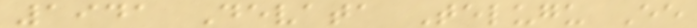1941 Devata Telugu Ee
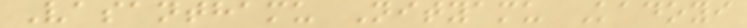Vasanthamu Nityamu Kadoyi
